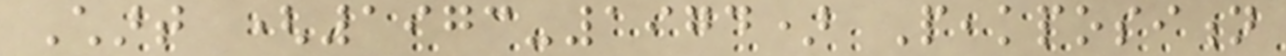Chart (1973-1974) Peakposition
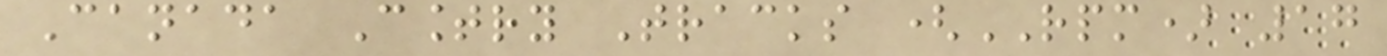Canada Country Tracks (RPM) 17
